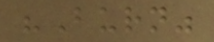"Burn"
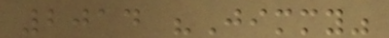2014 "Jimmy"
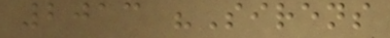2013 "Sirens
